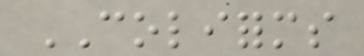COLIFORMS
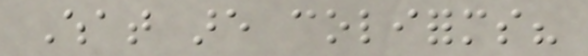What are coliforms?
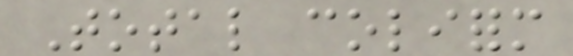Total coliform
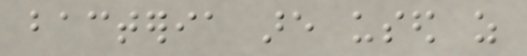bacteria are used as
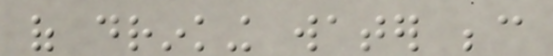of drinking water because
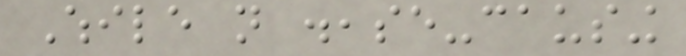While not disease-causing
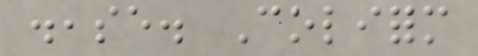disease. Coliform
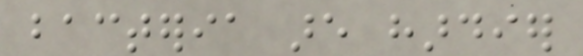bacteria are hardier
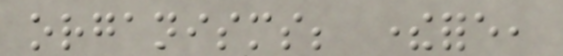organisms; therefore,
